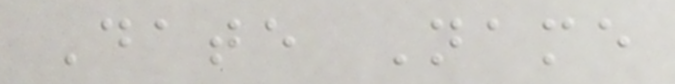Date Name
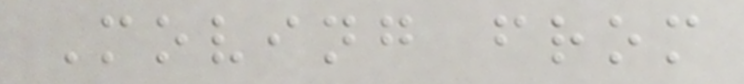Moving from
